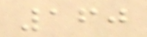160
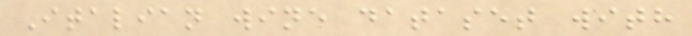Italian wine dataset with
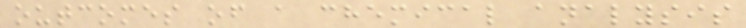outcomes of a chemical analysis
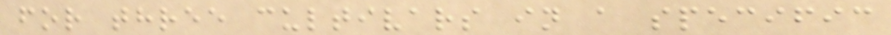for three cultivars in a specific
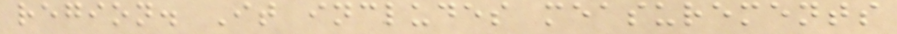region. It includes measurements
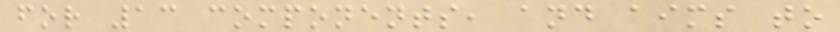for 13 components, and aims to
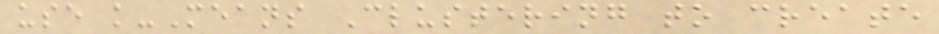use k-Means Clustering to create
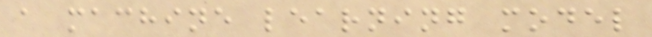a machine learning model
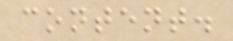content.
